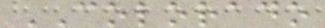COLORADO
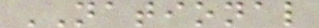NATIONAL
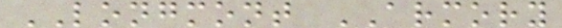LONGMONT ARMORY
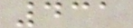431
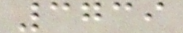3739
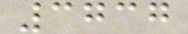3737
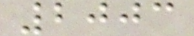2003
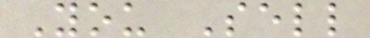You Sell
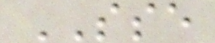SSE
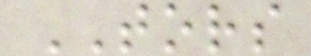TORS
